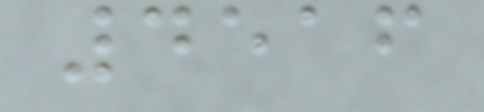4516
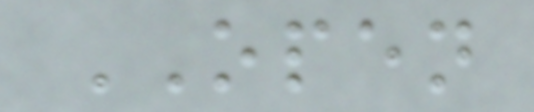OPEN
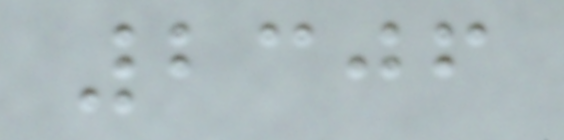2306
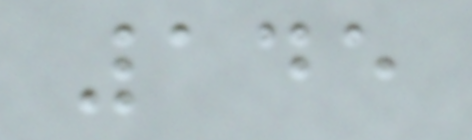145
